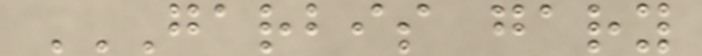GARBIS GARY
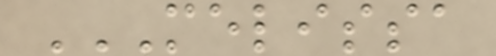MELISSA
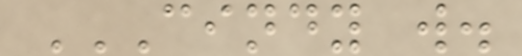CINDY W.
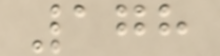178
